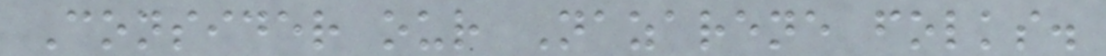Consider our Nazarene folks.
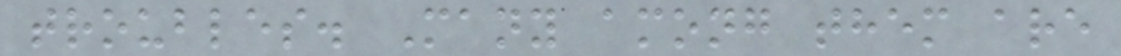troubles. Many among them are
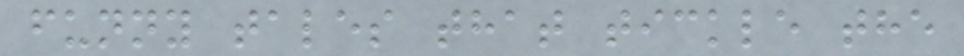funny tales that tickle the
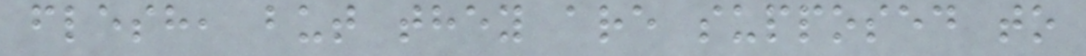flesh, but they are supposed to
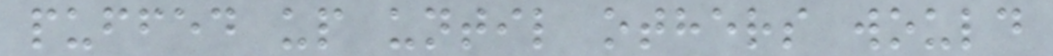puffed up until others would
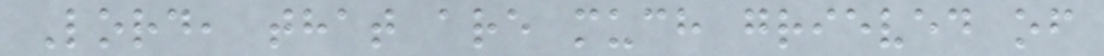Lord, that are much grieved of
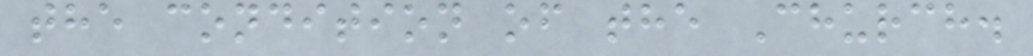the condition of the Church.
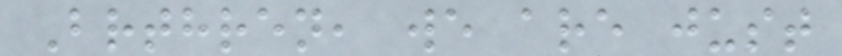Brthren, we are just
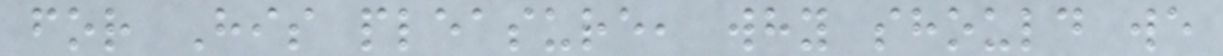for His pleasure, why should we
